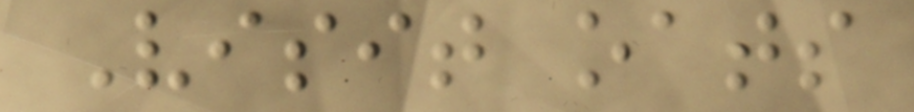Visit oats
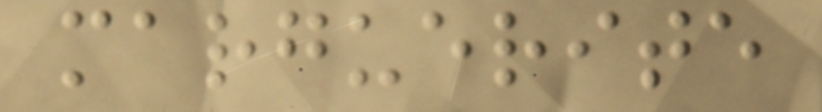marguerite
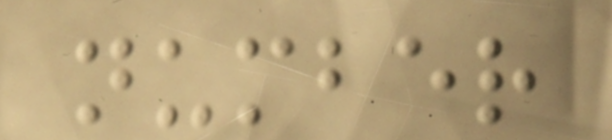number
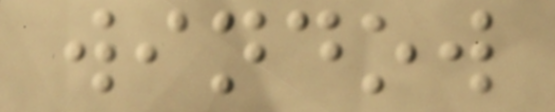window
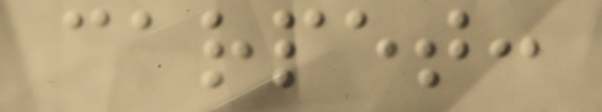carpet:
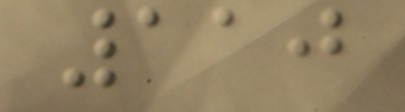110
